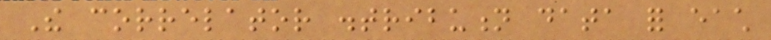The correlator distribution data for each
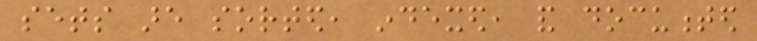sets are sorted, indexed, and documented
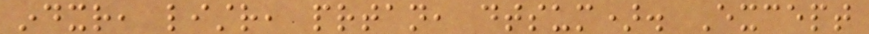indxr, listr, prtan, dtsum). Except
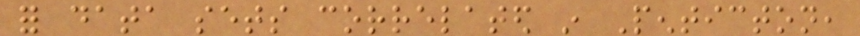for data sets correlated in Penticton,
